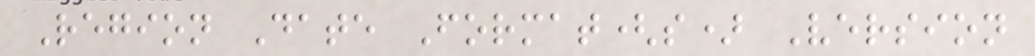Region Date Format(s) Version
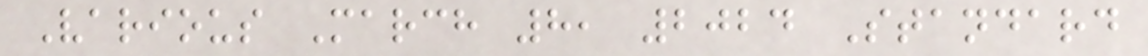Various March 8, 2024 Standard
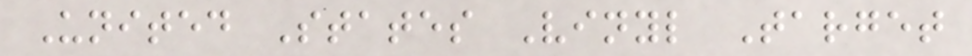United States Vinyl Target
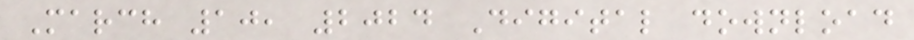March 10, 2024 Digital download
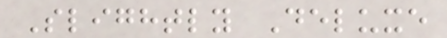Slightly Deluxe
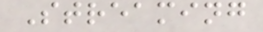Streaming
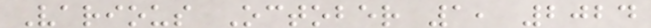Various October 1, 2024
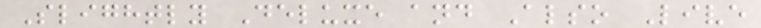Slightly Deluxe and Also Live
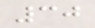30
